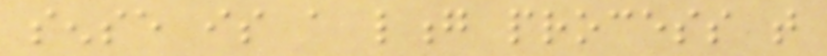sense is a long process that
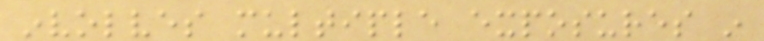involves multiple exposures in
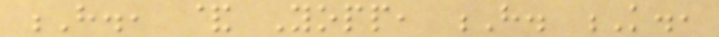H., & Yopp, H. K.,
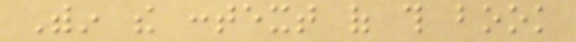Within the context of this book
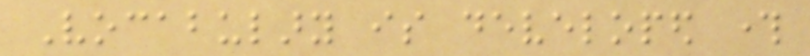Vocabulary is developed through
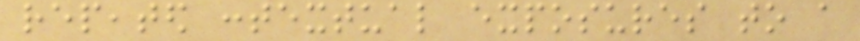repeated contextual exposures to a
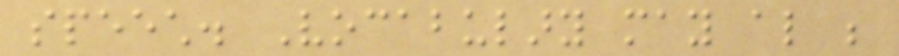speech. Vocabulary may also be
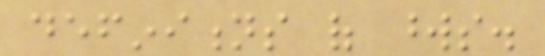definitions of words.
